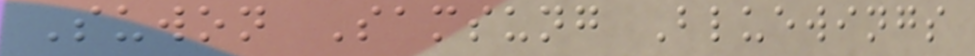Suwon Samsung Bluewings
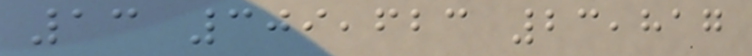13 309,623 23,817
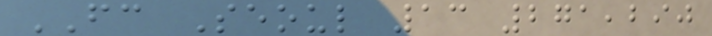FC Seoul 13 271,290
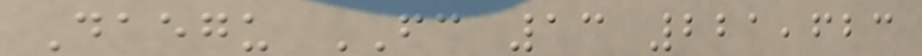Daegu FC 13 221,623
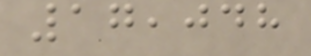17,048
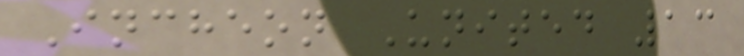Incheon United 13
